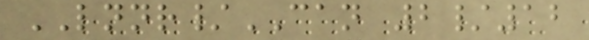LNNR/CAN 2/12
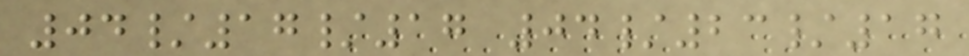04/17/17 04/23/17
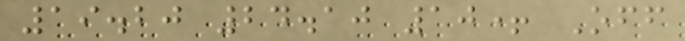19.20 24.10 10+ Off
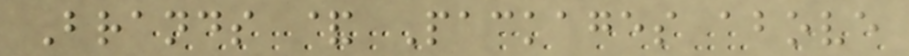Brands & Packages above
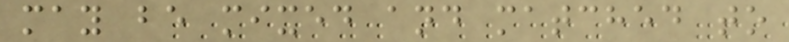may be mixed and matched to
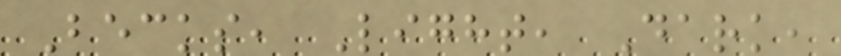Becks, Light, Dark,
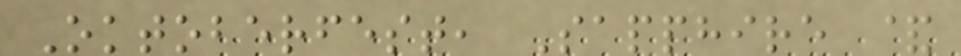Oktoberfest, Sapphire &
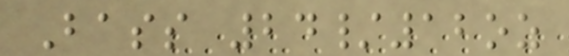Bass 24/12oz
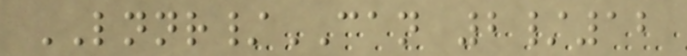LNNR/CAN 2/12
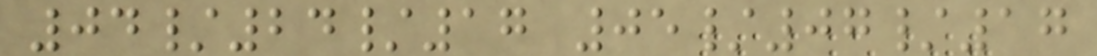04/24/17 05/07/17
